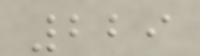229
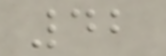42
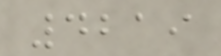4219
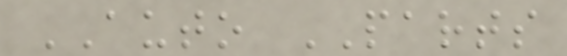AUTO PARTS
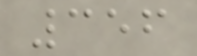356
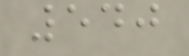540
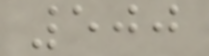500
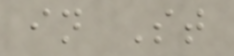in St
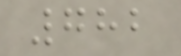782
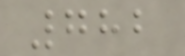782
